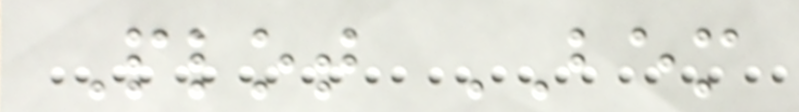Plot BEM
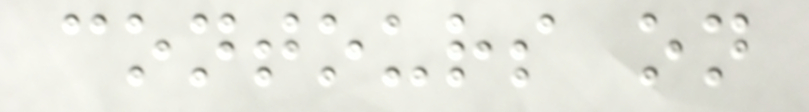contours on
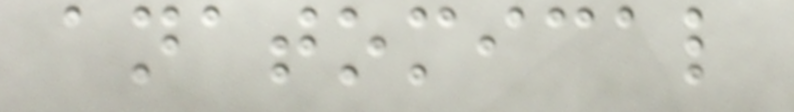anatomical
